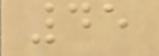45
